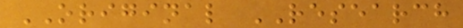ORIGINAL RESEARCH
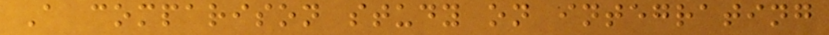A comparison study on integrating
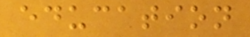education
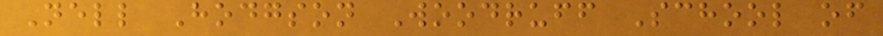Nell Hodgson Woodruff School of
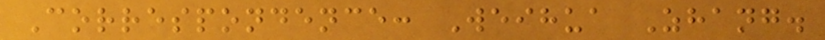Correspondence: Weihua Zhang.
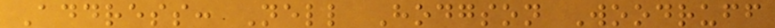Address: Nell Hodgson Woodruff
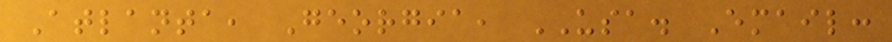Atlanta, Georgia, USA. Email:
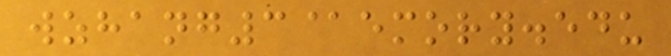wzhang3@emory.edu
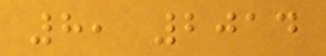8, 2014
